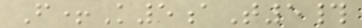F+K5aT5#
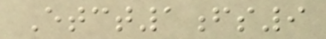Etct1fs9
